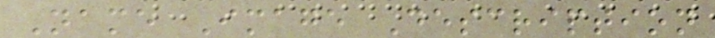Name Image Description
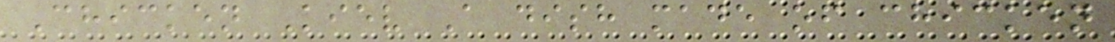Chicken Kiev A dish made of chicken
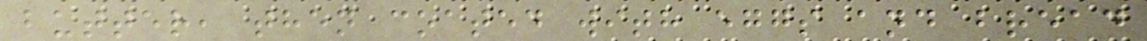butter, then coated with eggs and bread
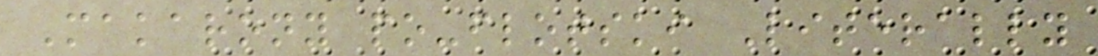Makarony po-flotski Literally
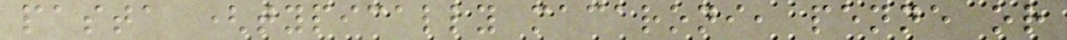pasta (typically macaroni, penne or
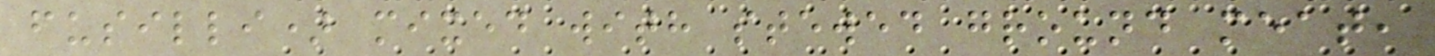fusilli) mixed with stewed ground meat,
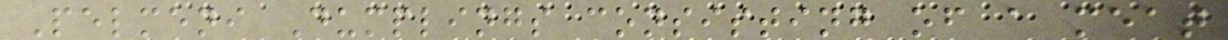Pelmeni Dumplings consisting of a meat
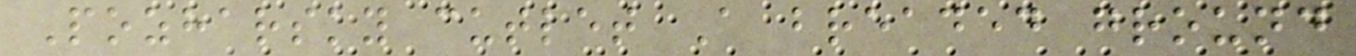Pozharsky cutlet A breaded ground
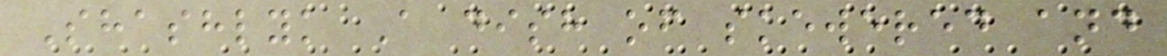Shashlyk A dish of skewered and
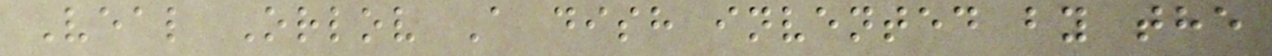Veal Orlov A dish invented by the
